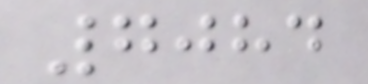7084
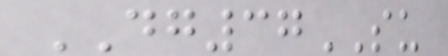DG37SU
